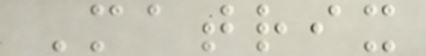Matrix
